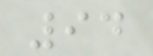94
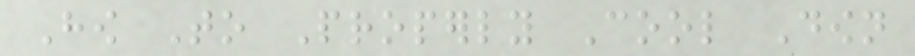How To Properly Cool Down
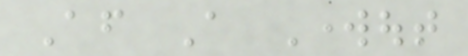After A Workout
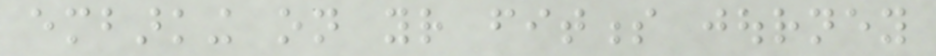embarking on your fitness journey
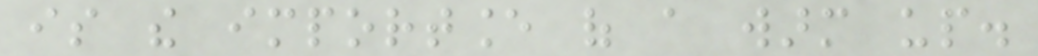is the importance of a warm up.
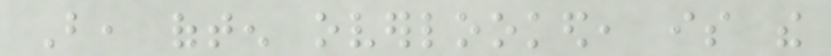But, often overlooked, is the
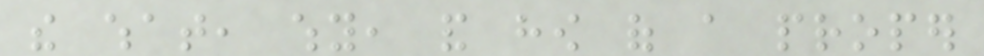the what, why, and how of a proper
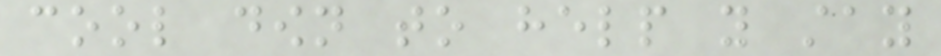cool down to help you stay
